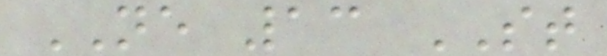NE 13 ST
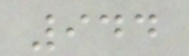944
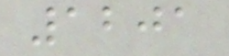1201
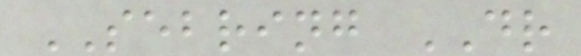SEBRING DR
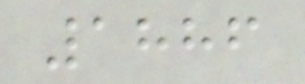1886
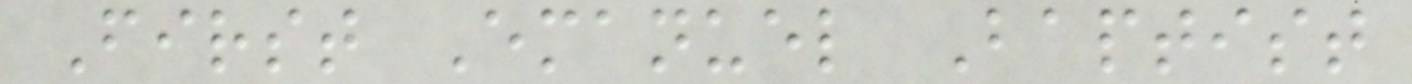First Emanuel Baptist
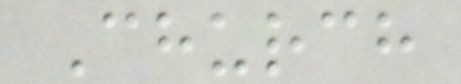Church
